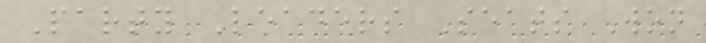Party Leaders Seats Won
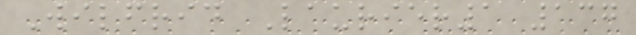Wilfrid Laurier1 137
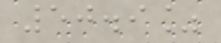50.9%
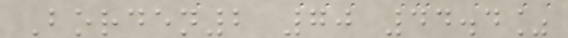Borden2 70 44.4%
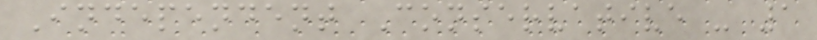Independent Conservative - 1
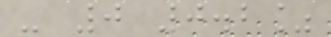- 0 0.2%
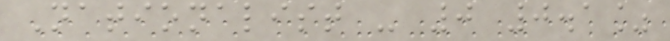Nationalist - 0 0.1%
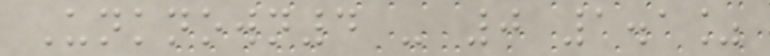Unknown4 - 0 1.1%
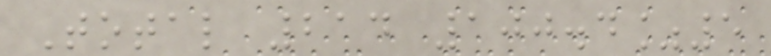Total 214 100.4%5
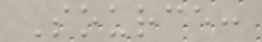Source:
